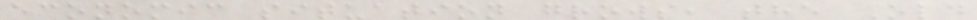economic situation grows, the Old
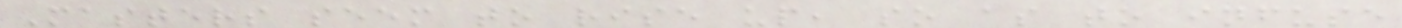Masters seem to rise up, so as to infuse
